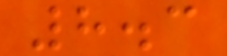8.3
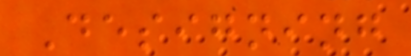Designing
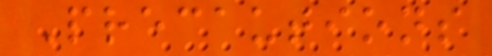Precautions
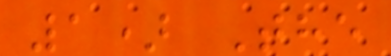1) The
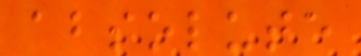absolute
